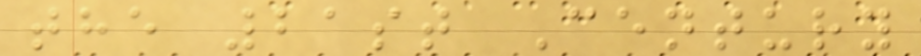the 21st Century
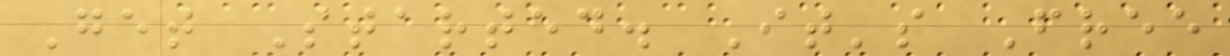Get Started. It's Free
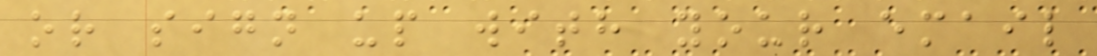or sign up with your email
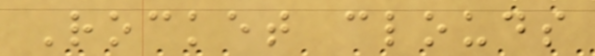Rocket clouds
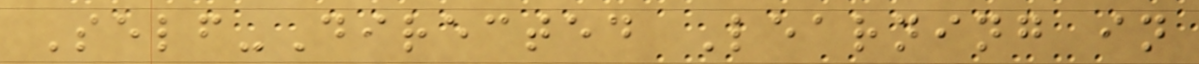Self-Directed Learning in
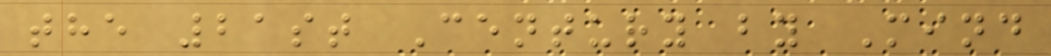the 21st Century by Mind
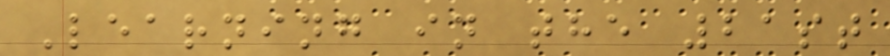Learning in the 21st
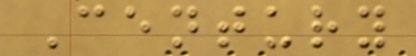Century
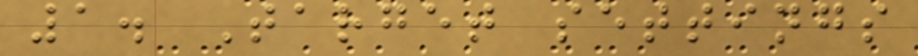1. Target settings
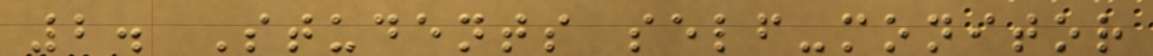2. Students self-monitor
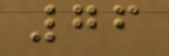76
